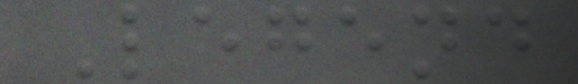Legend
